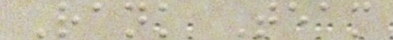Rank Team
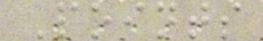Points
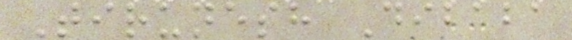Tirunesh Dibaba
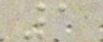1
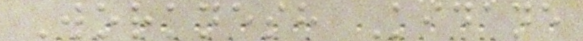Worknesh Kidane
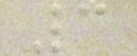3
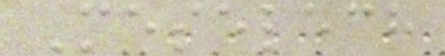Meselech
